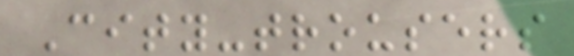City-trousers
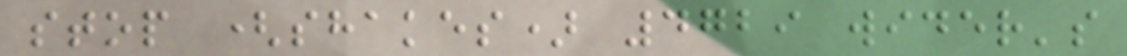stop (shakes) 4729 wider's
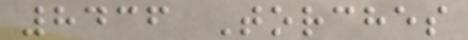8436 Torches
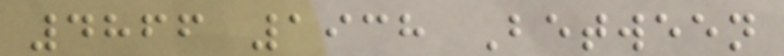4866 1938 Between
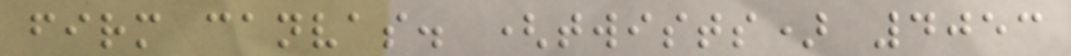firm canvas. (twists) 4053
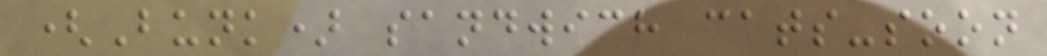(Bunk) sandwich cats-soon
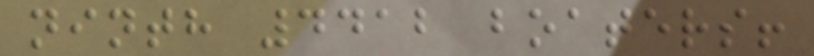ninth 4412 boaters!
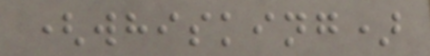(whisking)
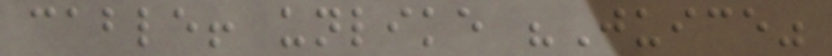cable! unlike "Juice"
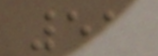51
